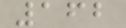162
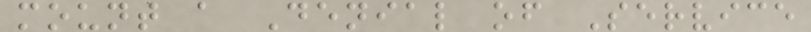mount a Denial of Service
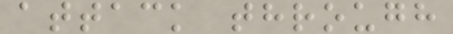attack through
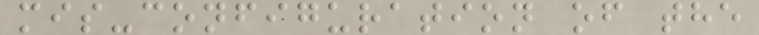mis-configuration of the
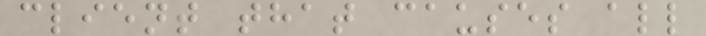client that causes all
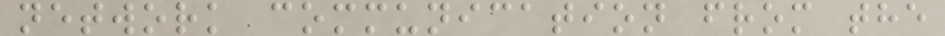network communication from the
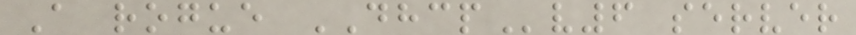A rogue DHCPv6 server
